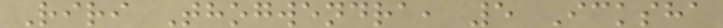Riri Thogwendra, 5 Icksha
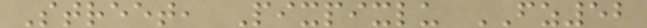Street, Pixpixlu FZ52
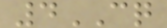4CQ
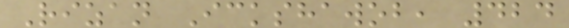Rizan Ickshawob, 424
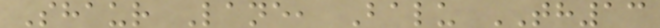Shaur Lane, Balu TH13
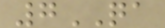7QA
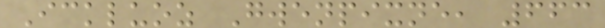Ickluoz Gwenpixne, 663
